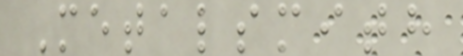Metalsmith
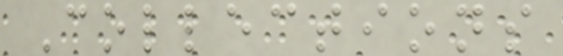Collections
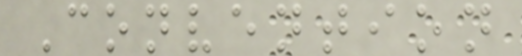Convention
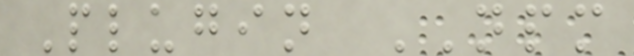Plugin NPM
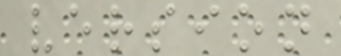version
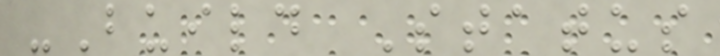-Build Status
